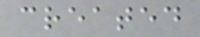created
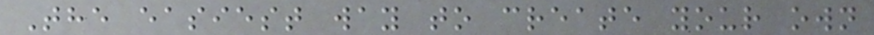The easiest way to create your own
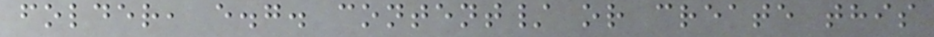folder, e.g. content/ or create this
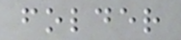folder
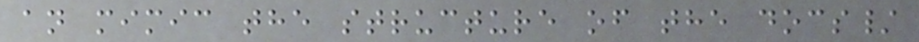an mimic the structure of the docs/
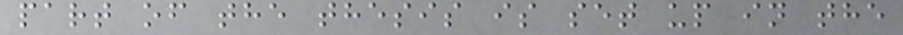part of the thesis is set up in the
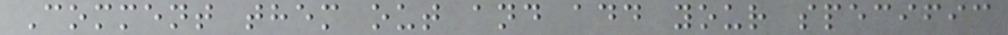Comment them out and add your specific
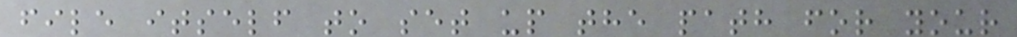file itself to set up the path for your
